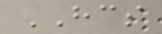HCS
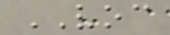VOC
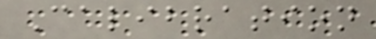Calibration
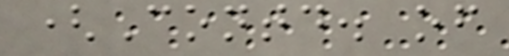(Contd. of
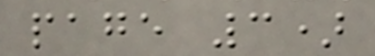page 3)
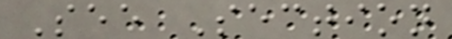See Section
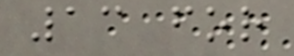13 for
